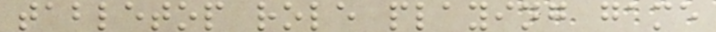tabletop role playing game
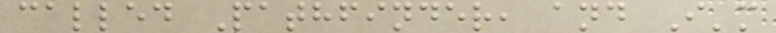called Pathfinder, and I'm
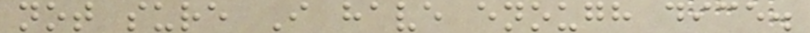not sure I have enough dice.
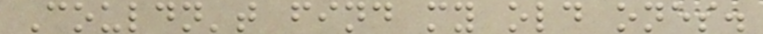Couldn't find my old ones.
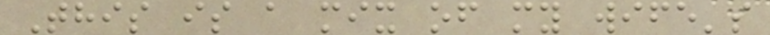This is a mix of my wife's
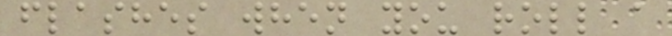flashes when you roll a
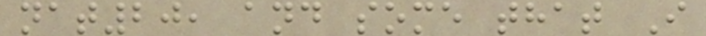nat20, and some that I
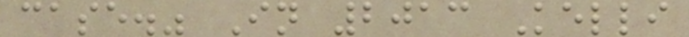case." In 2013 Kelli
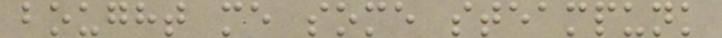bought me some steampunk
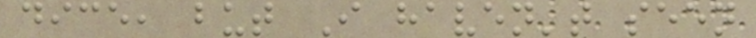dice, but I haven't seen
